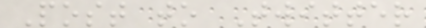Post to Twitter
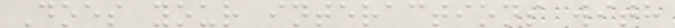Does your interactions with
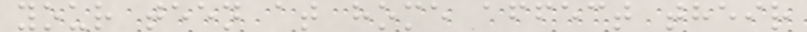your teen at home affect their
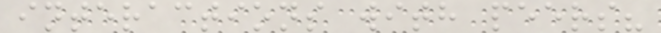interactions with peers?
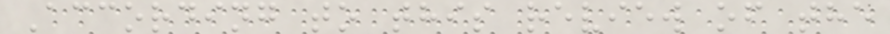According to this review of the
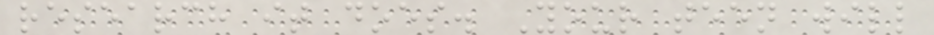research it does. Your teen will
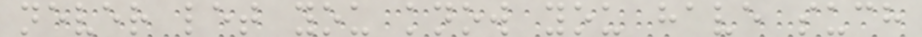never let you know you have such
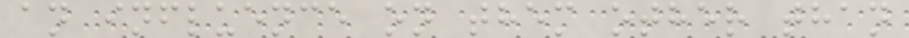an influence on them other than
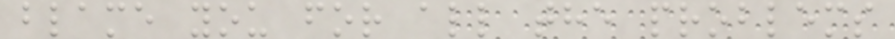blame you for all the problems
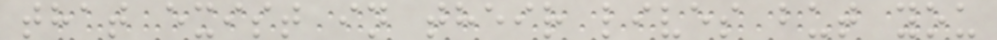that exist in their lives but you
